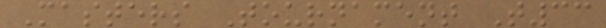Masters Tournament T33
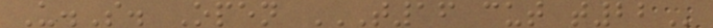U.S. Open T16 CUT T22
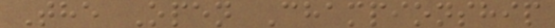The Open Championship
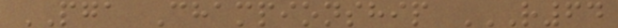PGA Championship R64
